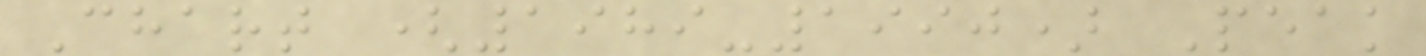Chart (1989-1990) Peak
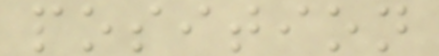position
